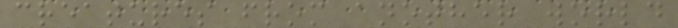creatures from another world
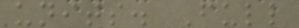units. Full
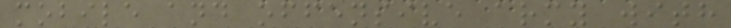mobile and offensive army with
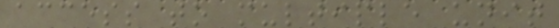access to multiple unit
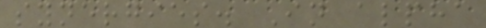synergies. In alpha
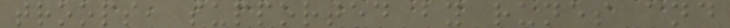troops, supported by runes and
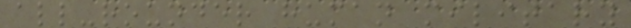all-rounder human military
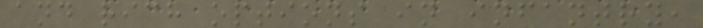and rich options in infantry,
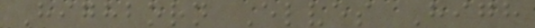Highborn Elves High
